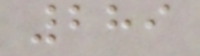289
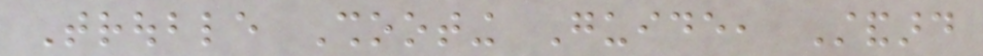Trouble Shooting Guide, Standard
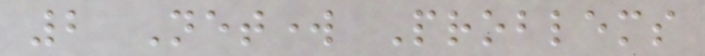2 Network Problems
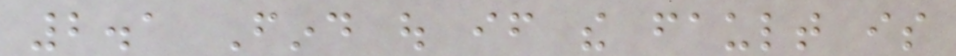2.1 Find out if the fault is
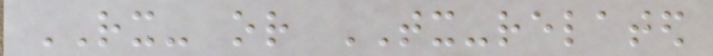RX- or TX-related
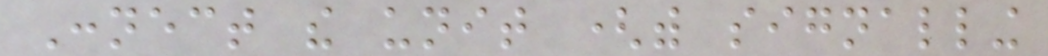Connect the unit (with signalling
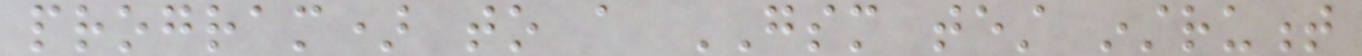program) to a GSM test instrument
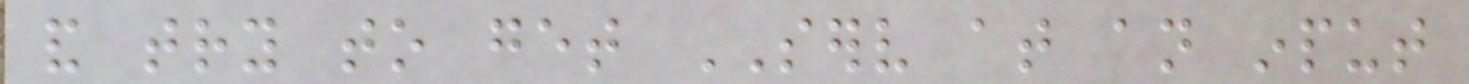and try to get SERV at an input
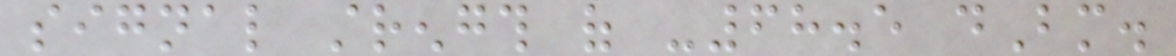signal strength of -68.5 dBm.
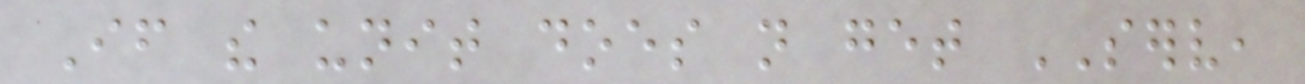If the unit does not get SERV,
